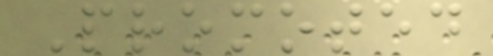Promoted
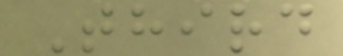Third
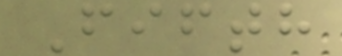Fifth
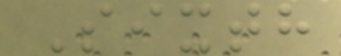Sixth
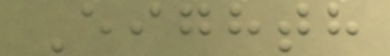Eighth
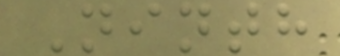Ninth
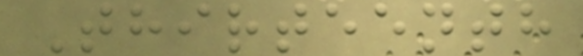Thirteenth
